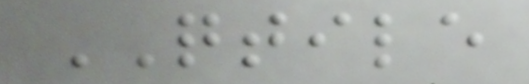QTILE
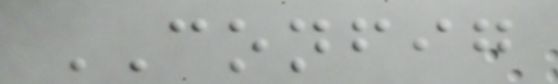CONFIG
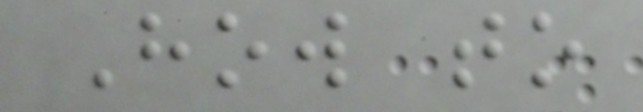How to
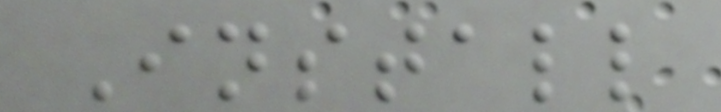Install
